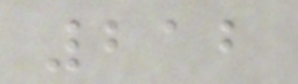212
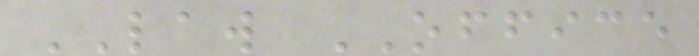LAW OFFICE
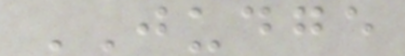JUDGE
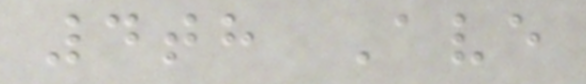4th Ave
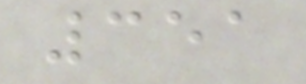351
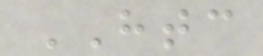HTC
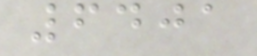6401
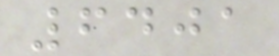6401
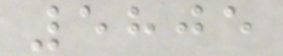5805
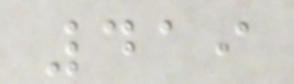419
